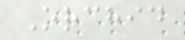Orchid
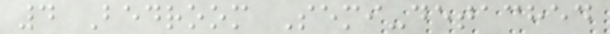4 Bedroom Semi-detached
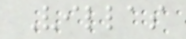Villas
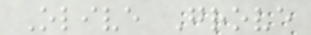Olive Grove
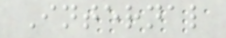Internal
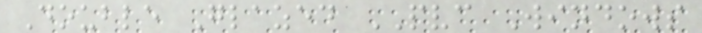Double Glazed PVC Windows
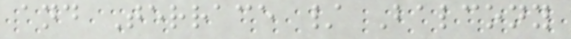and Terrace / Balcony
